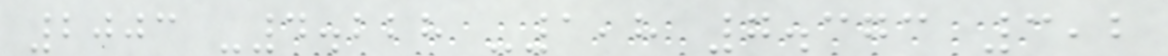2003 -4.228 -1,8 7.373 3,2
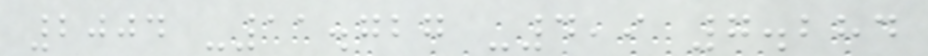2004 -11.727 -4,9 7.284
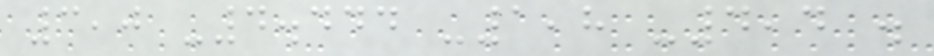3,0 -4.444 -1,8 -4,4 .
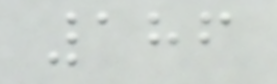186
